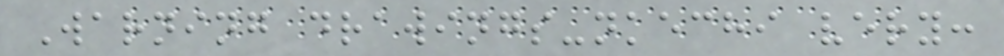Warning drawings-nkechi very:
